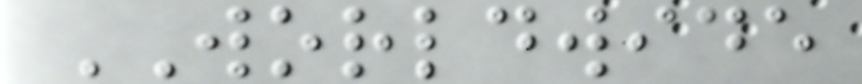WORLDWIDE
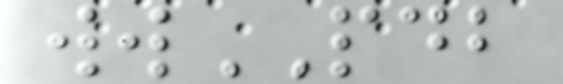wwPDB
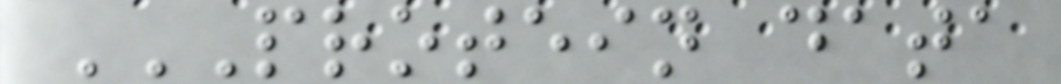PROTEIN DATA
